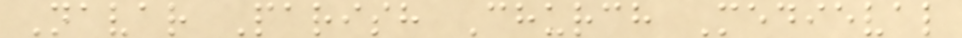Navar Parish Church Medieval
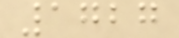1727
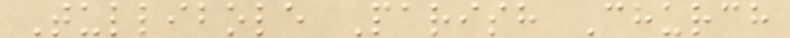Tullibole Parish Church
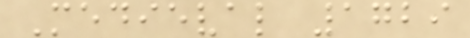Medieval 1729
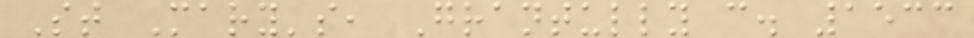St Mary's, Grantully c. 1533
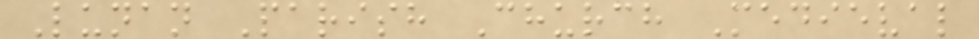Lunan Parish Church Medieval
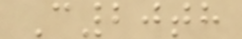C20th
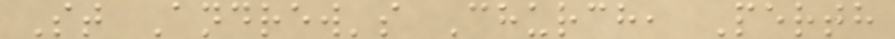St Andrew's Church, Perth
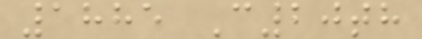1885 C20th
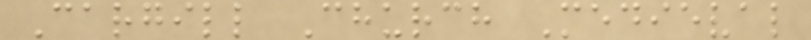Cargill Church Medieval
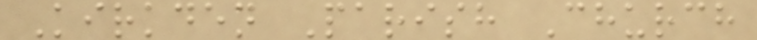Kirkden Parish Church
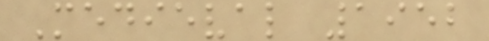Medieval 1952
